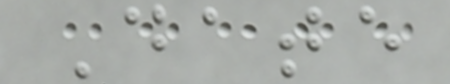Date
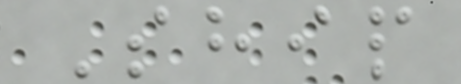Ship
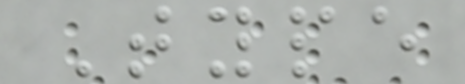Type
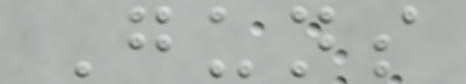Guns
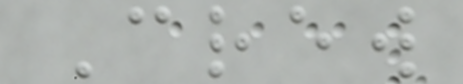Crew
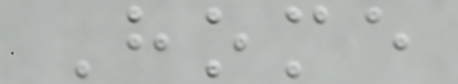Home
